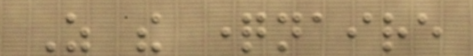As the questionnaire
